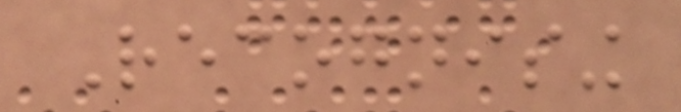Recognising
